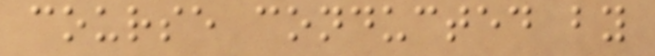course conducted by
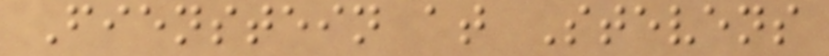Fienstein at Stevens
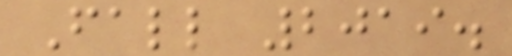Fall 2019.
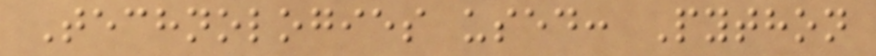Technologies used: Python
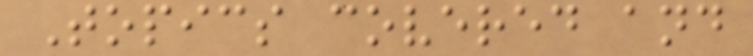Topics covered and
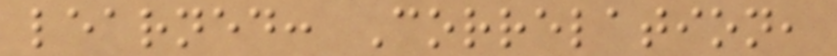learned: Correlation,
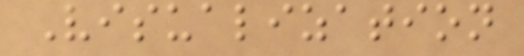Visualization
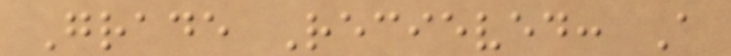Grade Recieved: A
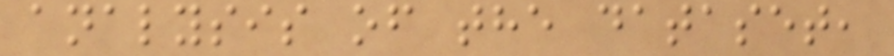analysis of the dataset,
